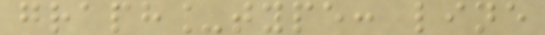graph_type: line
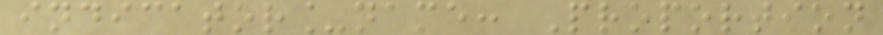indicator_name: Proportion
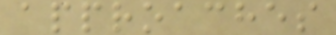approaches
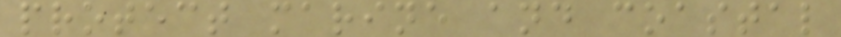protect marine and coastal
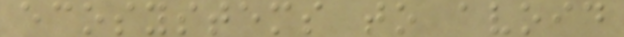ecosystems to avoid
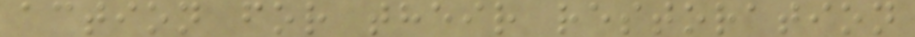action for their restoration
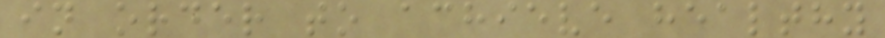in order to achieve healthy
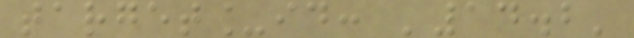target_id: '14.2'
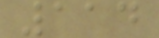114
